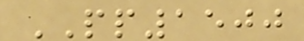PP1500
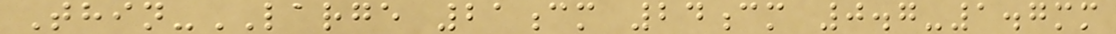Thin-LARGE 21cm 24cm 0.7-1.7mm
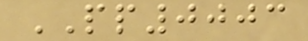PP0003
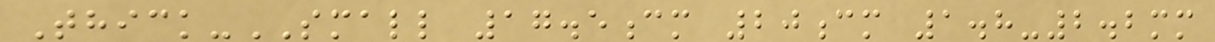Thick-SMALL 17.5cm 20cm 1.8-2.2mm
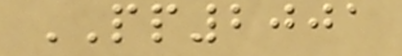PP2001
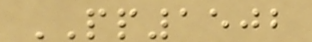PP1502
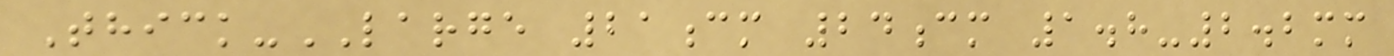Thick-LARGE 21cm 24cm 1.8-2.2mm
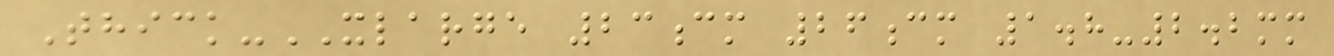Thick-XLARGE 23cm 26cm 1.8-2.2mm
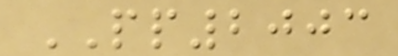PP2003
